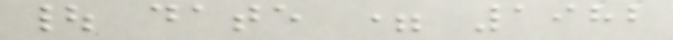| date = 1982
